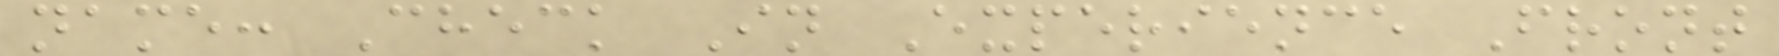name: Check In Experience Front
